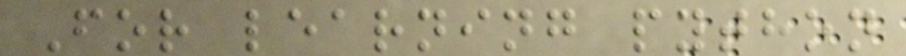For learning python
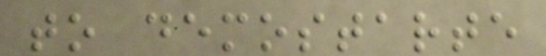to demostarte
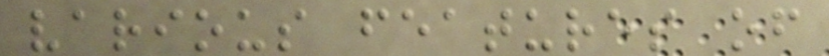various features of
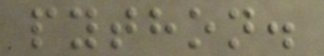python.
